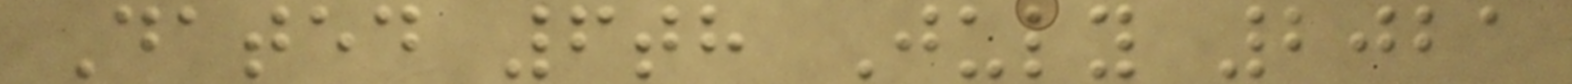Dated 6th July 2021
